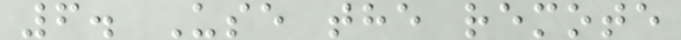6. Use the remote
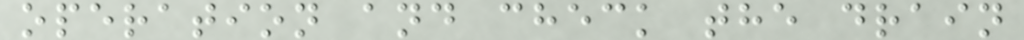operation and check the drain
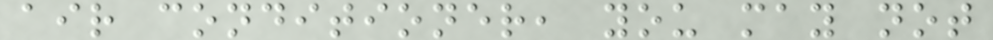air conditioner, you may not
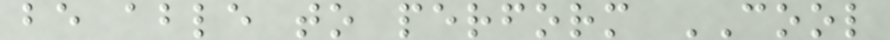be able to perform COOL
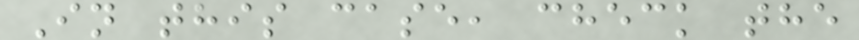In this case, check the
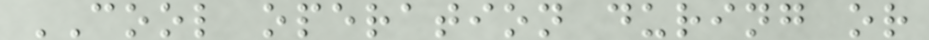COOL operation during or
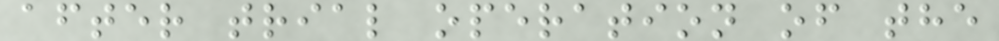after trial operation of the
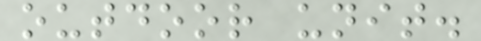outdoor unit.
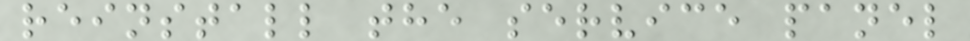reinstall the service panel
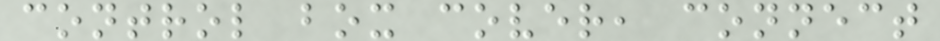control box cover, connect
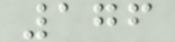176
